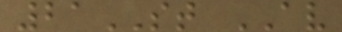21ST AV
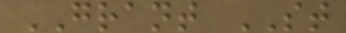GRANT ST
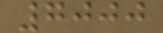7000
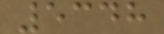5348
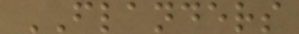FLANDERS
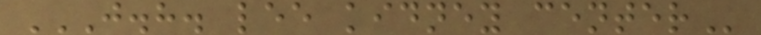J.H. LEE KIDNEY CENTER
